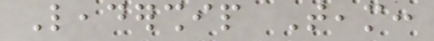Leadership Team:
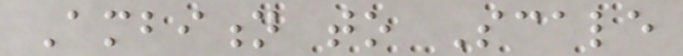Ambition to Scale
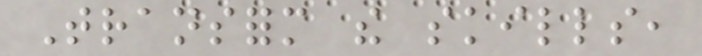Transform the skills,
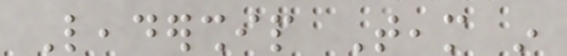Leadership Team in
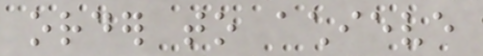order to achieve
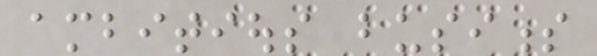ambitious business
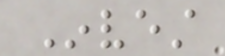Invest
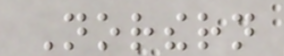Northern
